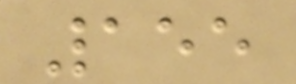155
